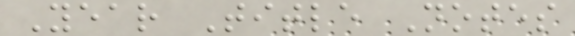Year Title Notes
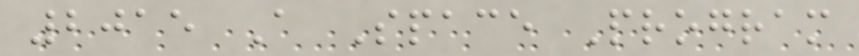2015 A Space Program
